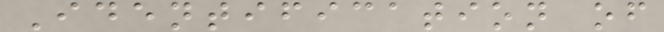Identification of
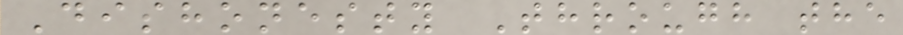Dishonesty Through the
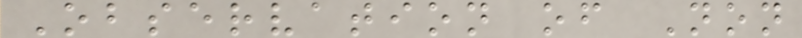Observation of Non
